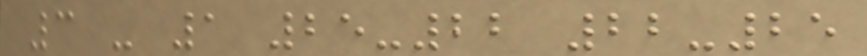3 - 1 25-22 22-25
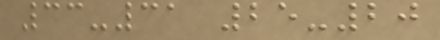33-31 25-20
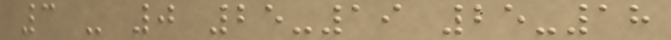3 - 0 25-19 25-18
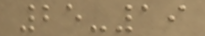25-19
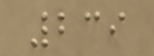239
